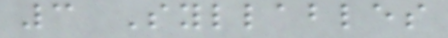3 Syllables
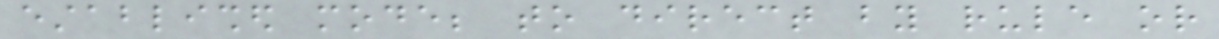established mode; to direct by rule or
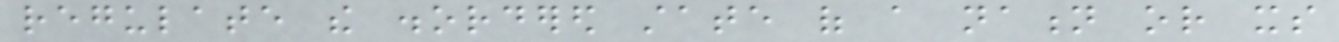regulate the disordered state of a nation or its
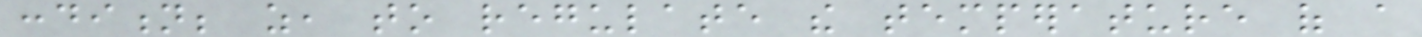condition; as, to regulate the temperature of a
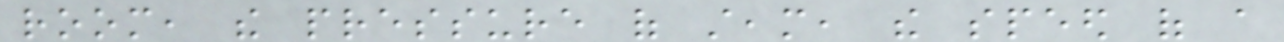room, the pressure of steam, the speed of a
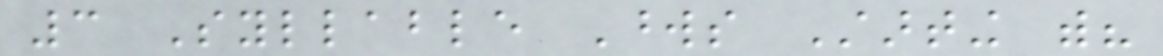3 Syllable Words Starting with?
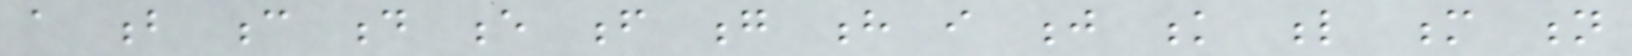a b c d e f g h i j k l m n
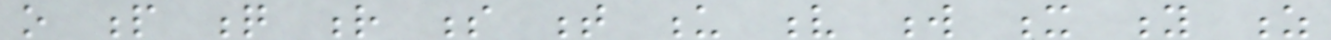o p q r s t u v w x y z
